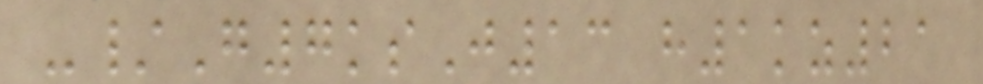-/G7ksJ13 h1kz21
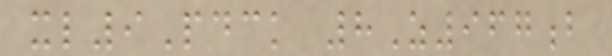xl9Pdck 8Z967b
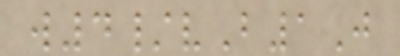w4/vB1J
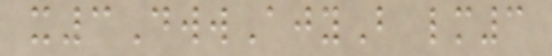x3DwwAjyB lm3
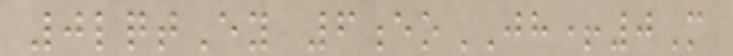0lqtEy 6eoJH+0M
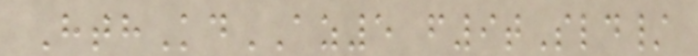HthKdAZ5 f9tSld/
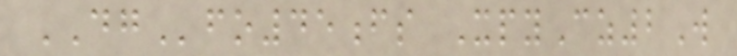DGfo45fs XpyCz2W
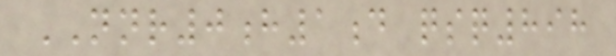NNR0h1d qsq898
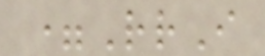=RrI
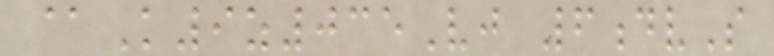@K9z035Vj 6dvS
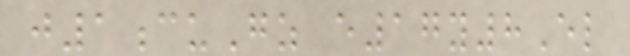j1cuGz e17y8El
